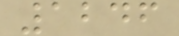1246
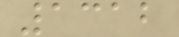1312
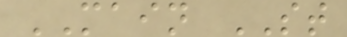MAIN ST
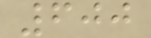600
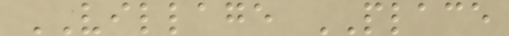VILLAGE PLACE
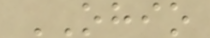OHIO
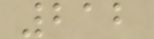212
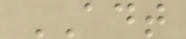ADT
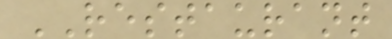RESTAURANT
